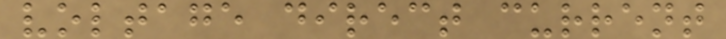voltage direct current
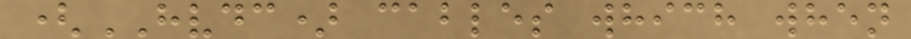(HVDC) cables which when
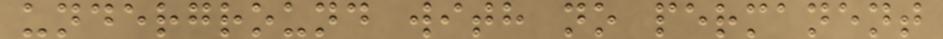underground with no permanent
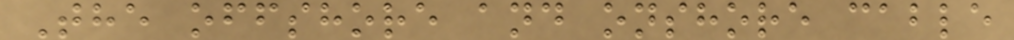The offshore and onshore cable
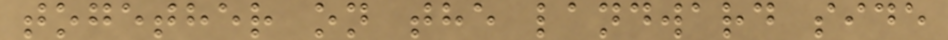together on the landward side
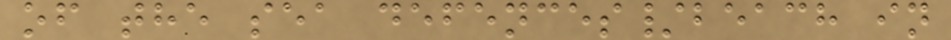of the sea defences/beach in
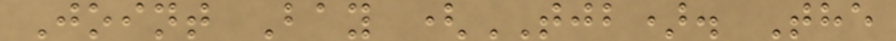Joint Bay (TJB). The
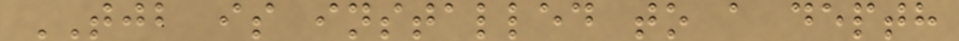TJB is installed to a depth
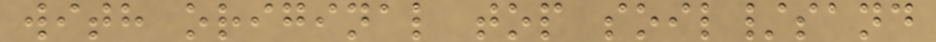with original top soil/sand
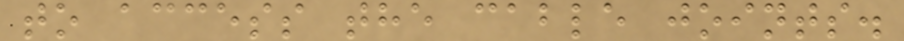to access the cable joints.
